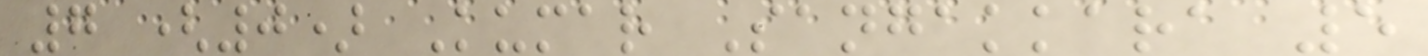7 (0) Kumar Sangakkara 5
